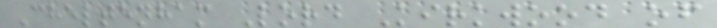Cheltenham Lord Kirkwood of
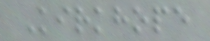Kirkhope
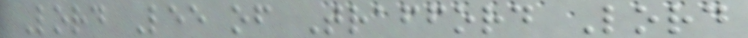Lord Lee of Trafford Lord
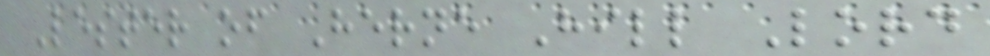Lester of Herne Hill Lord
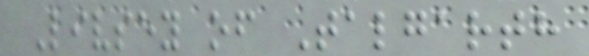Livsey of Talgarth
